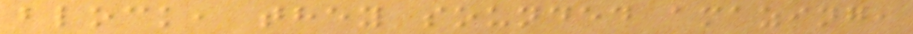block, they sounded amazing,
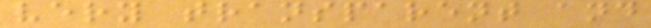very transparent and
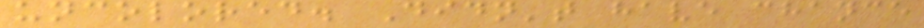uncolored. Didn't have chance
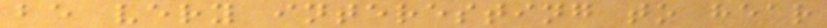be very interesting to hear
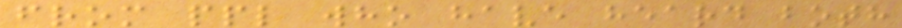from ppl who have heard both
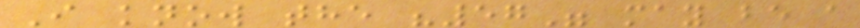I know the "57" may be a
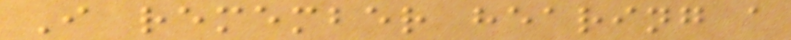I remember hearing a
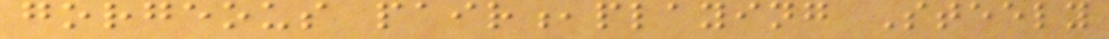gorgeous pair,playing Steely
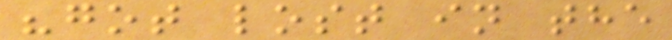"got lost in the
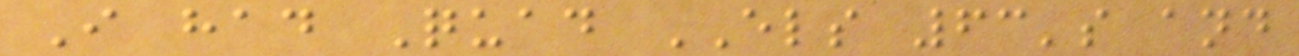I had Quad ELS 63's and
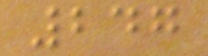247
